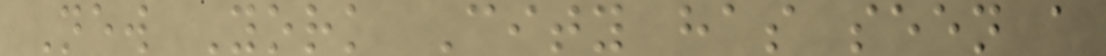New York City has seen a
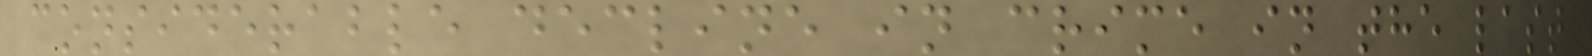considerable decline in crime in the last
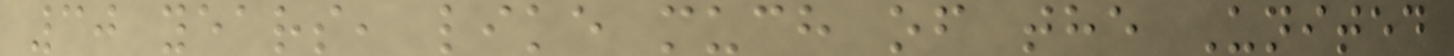30 years, like much of the United
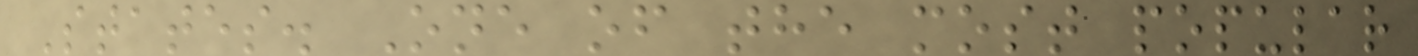States. One of the most popular
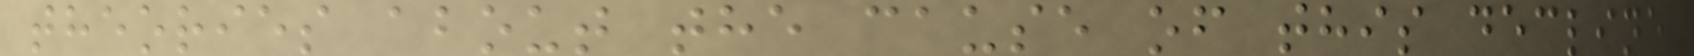theories about the cause of this decline
